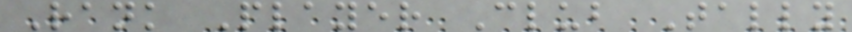Rank Player Club Tally
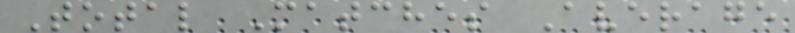Total Matches Average
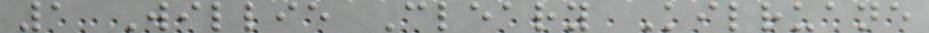1 Willie Cleary Kilruane
